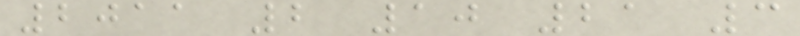2011 2 10 21 3
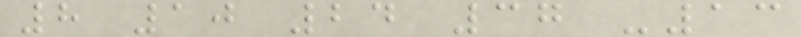8 10 24 37 -13
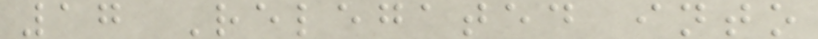17 Relegated into
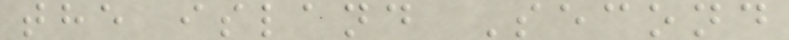the island Second
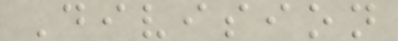Division
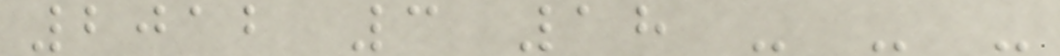2012 3 18 - - -
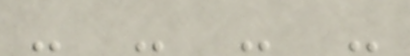- - - -
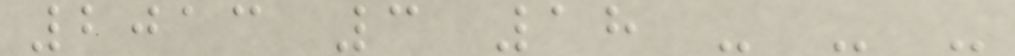2013 3 18 - - -
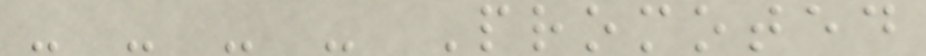- - - - Promoted
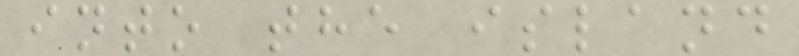into the island
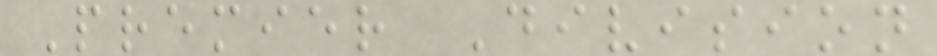Premier Division
